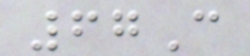67C
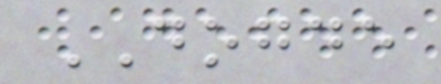DOGDE
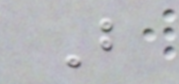B
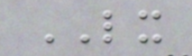LX
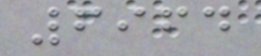6964
